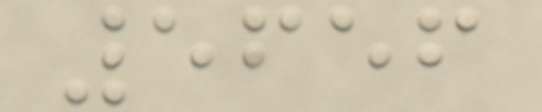5656
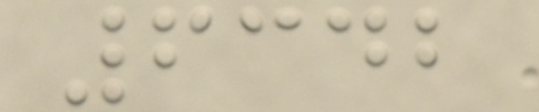6342
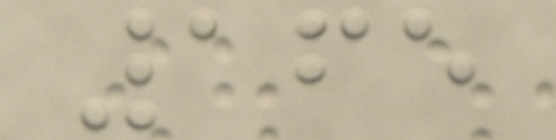165
